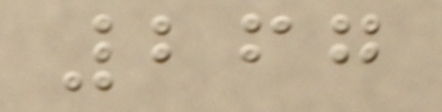267
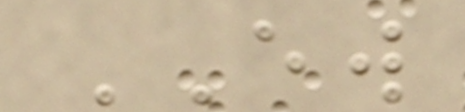EW
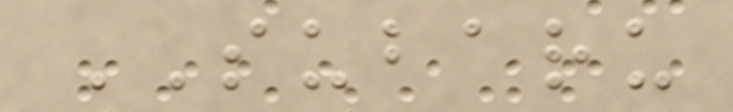SUBARU
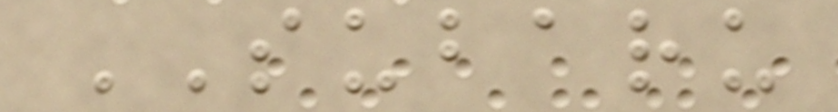SUBARU
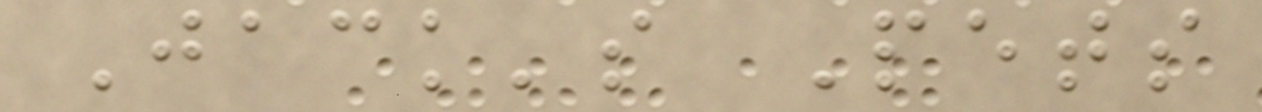Jack's Pets
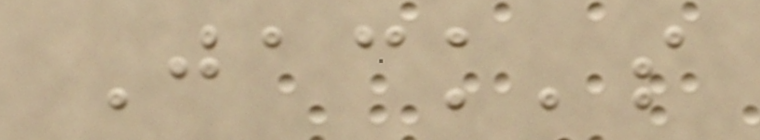Jack's
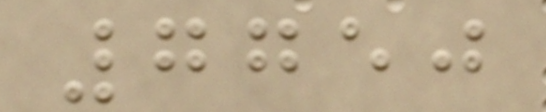7750
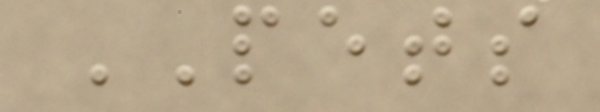PETS
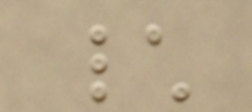\
